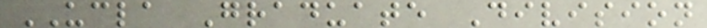UCLA Graduate Division
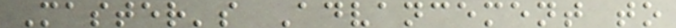Master's Advancement to
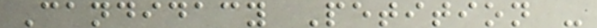Candidacy Petition -
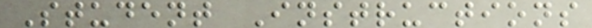Student Instructions
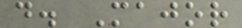d. Major
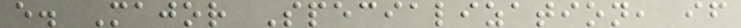e. Major Specialization, if
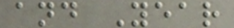and Year
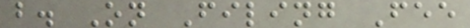b. On Filing Fee
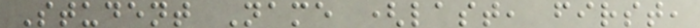Student Name (last, first,
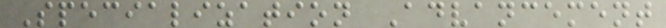Specialization Advancement
